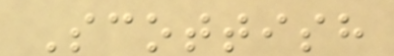Scottish
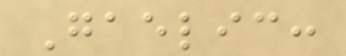Gaelic:
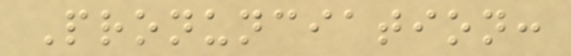Pronunciation:
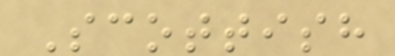Scottish
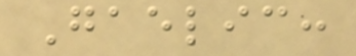Gaelic:
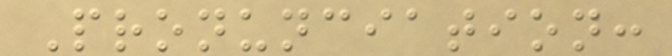Pronunciation:
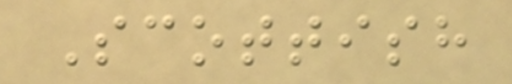Scottish
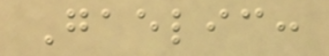Gaelic:
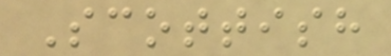Scottish
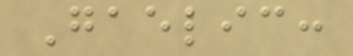Gaelic:
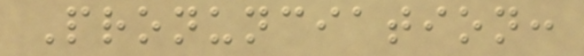Pronunciation:
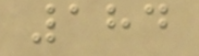184
